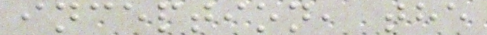inception, the
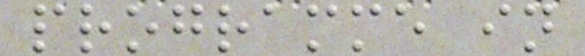programme in
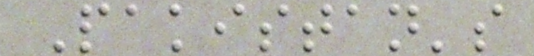Pakistan's
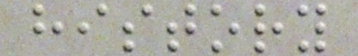history
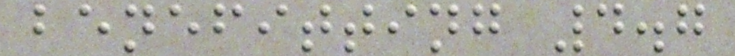benefitting 4.7
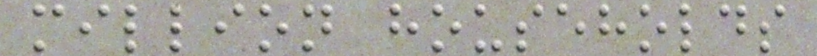million households
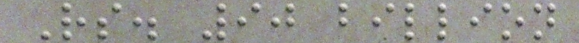Rs. 90 billion
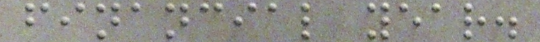financial year.
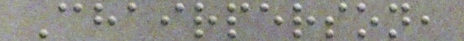Chairperson,
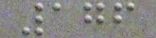176
